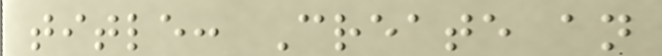title: Create an
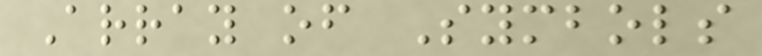Array of Symbols
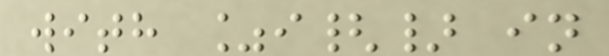with %i{} in
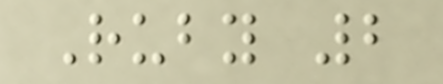Ruby 2
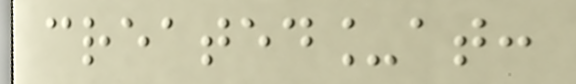created_at:
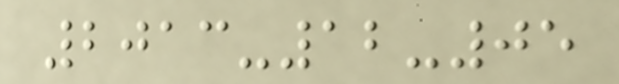2013-12-05
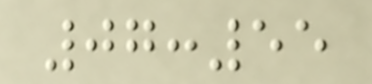07:55
